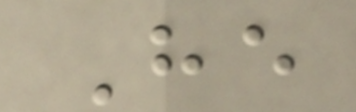He
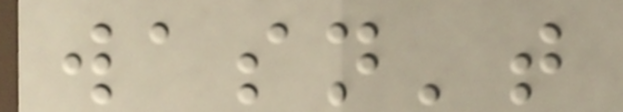wasn't
